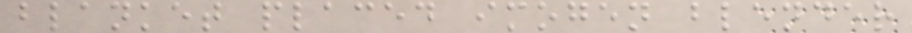blanket placed imogen blender
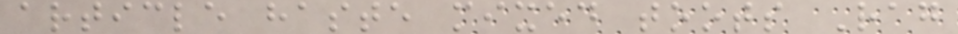article haste mixed toots Rag
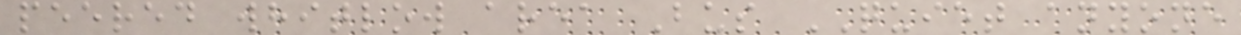peered whitlow area Bus QUIET anyone
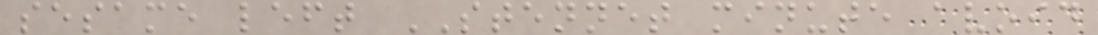sesame left STENNET minute avoid
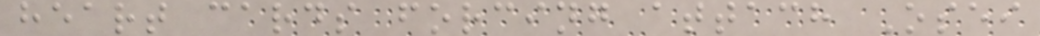heart cards forcing attach Osei
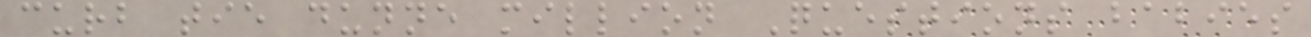curb tie dunne million Questions babies
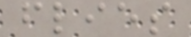flies
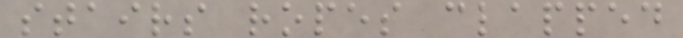stairs ropes clapped
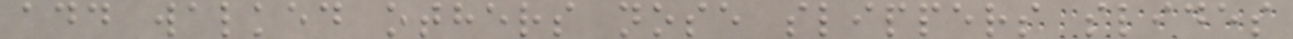add walked others nose slippers slides
